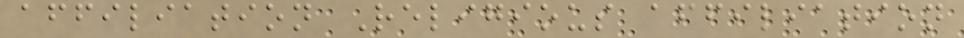affiliation Religious affiliation
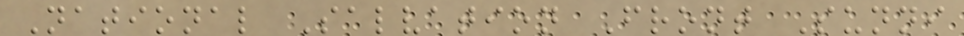National Salvation Front Sunni
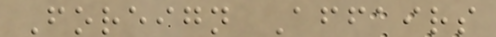Foreign Affairs
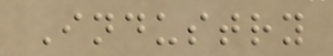Industry
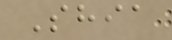Shia
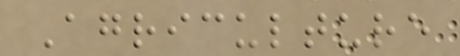Agriculture
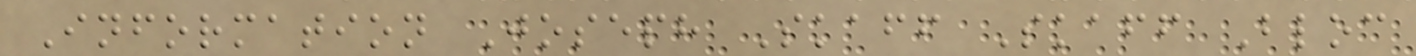Information Joseph Skaff Skaff Bloc
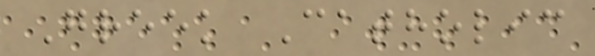Greek Catholic
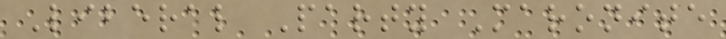Liberal Party Maronite
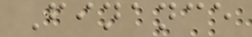Finance
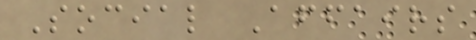Social Affairs
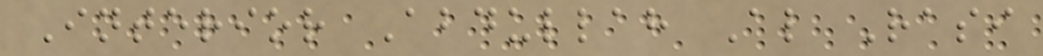Interior Abdullah Al Rasi
